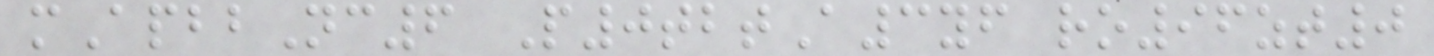mApbbNc6 P0tbtA3yf ro96zt0
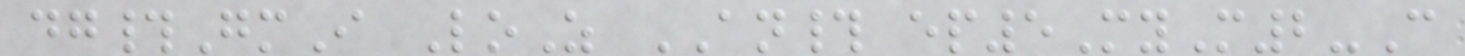dg#GmI LoZ AN# ep5MyM2-C
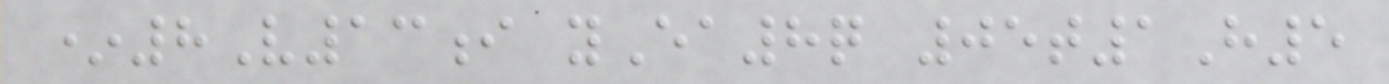*8V13i yEa8q 05t1H5
